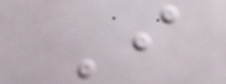I
